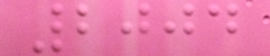2004
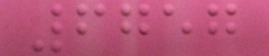6757
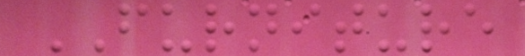FURNITURE
